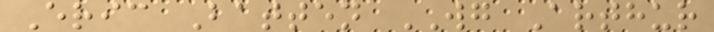Eric Batten WG Arthur
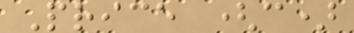Price (c)
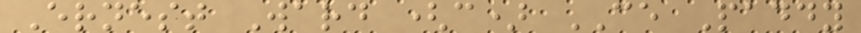Ernest Ward (c) CE Paddy
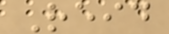Reid
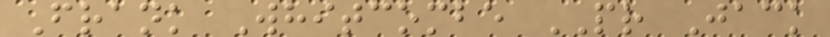Frank Whitcombe PR Jack
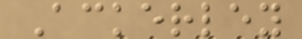Ackerley
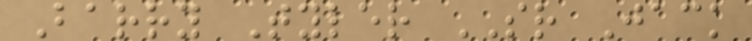Barry Tyler SR Jack
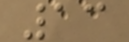13
